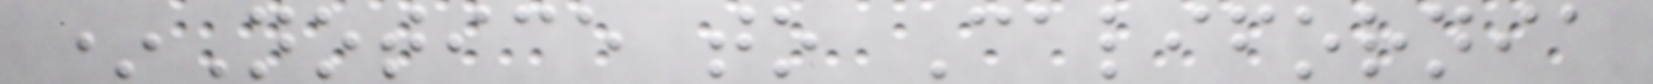*Notice to California
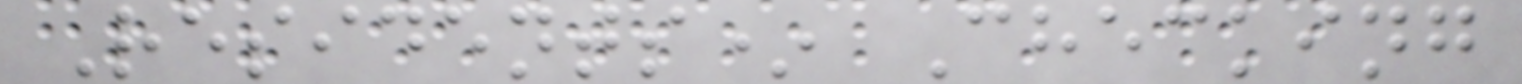Residents* Checking
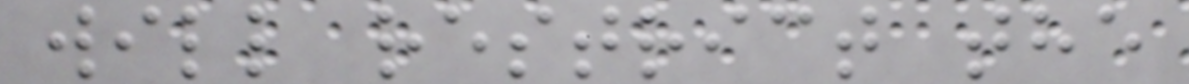will restrict the
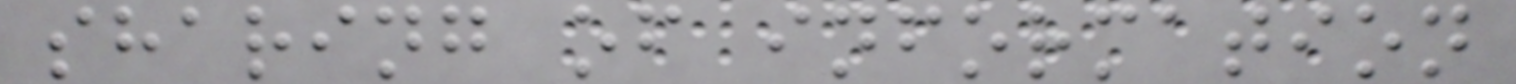sharing of information
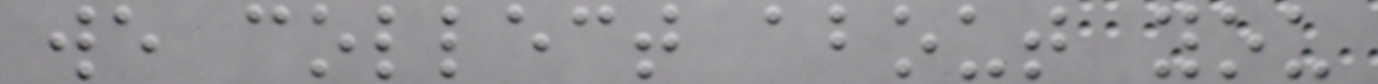we collect about you
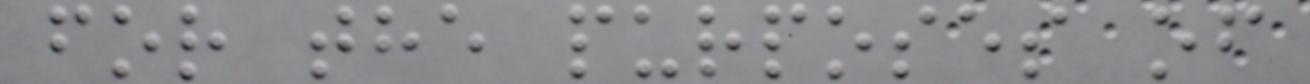for the purposes of
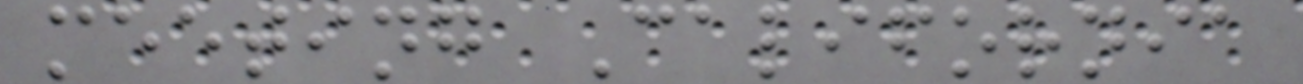meeting California
